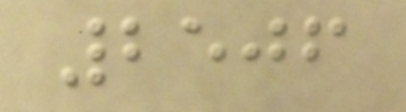2506
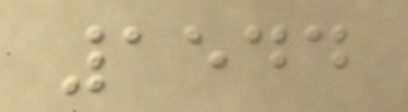1544
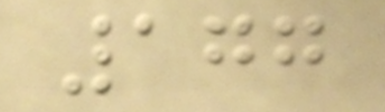177
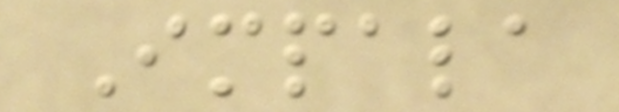Impala
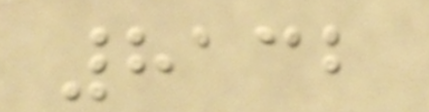8132
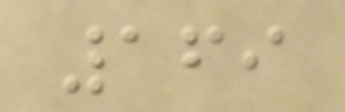169
